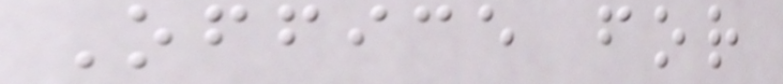Office for
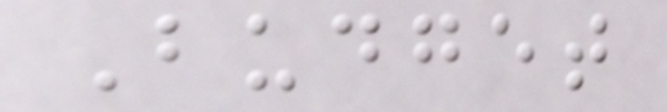Budget
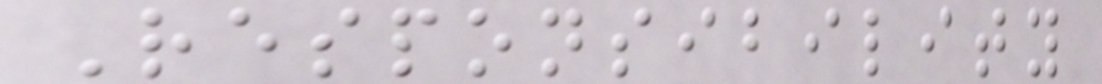Responsibility
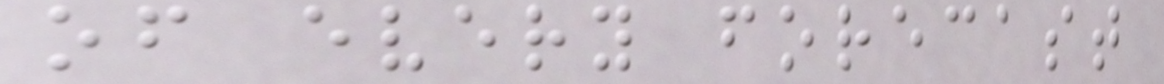of every forecast
